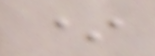*
